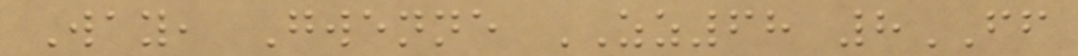Way, Gwenne ZZ68 8FF
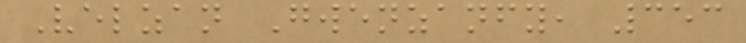Velzan Gwenzanfy, 353
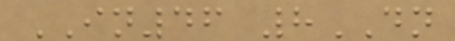IN46 8DN
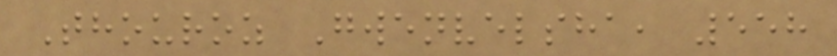Thouroz Gwenvelsha, 558
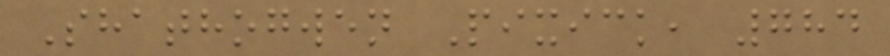Shathogwen Pixick, 784
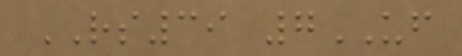RS39 7UF
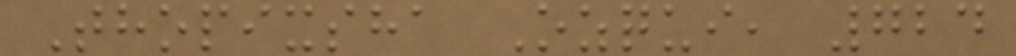Thopixsha Ozqui, 724
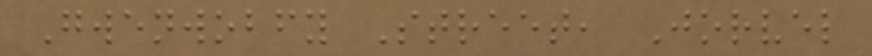Gwenwobfy Street, Jorvel
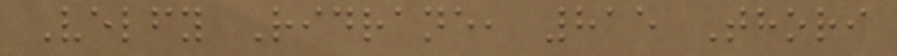Velfy Ridrane, 815 Thori
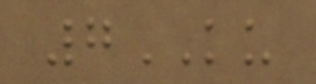7KU
